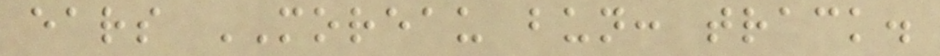ears MOREAU bun: track.
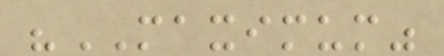"MAXIMUM"
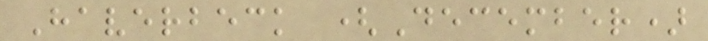Haverbeck (December)
